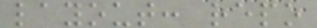layout: repo
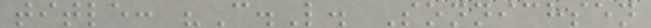title: "C.L. Sonnichsen
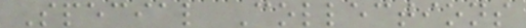Special Collections
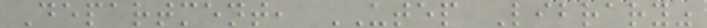Department, UTEP Library"
